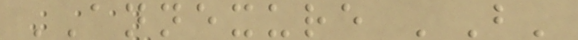ANNEXURE 'B'
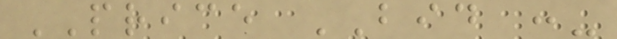PRICE BID :-
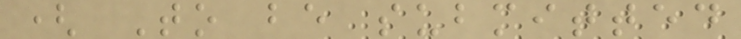( To be submitted
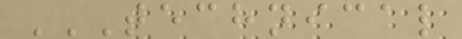TECHNICAL
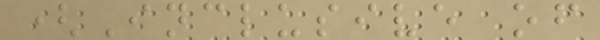(Inclusive of
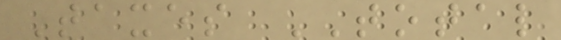Taxes TOTAL
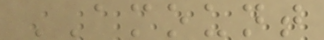AMOUNT
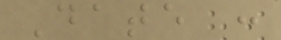Date :
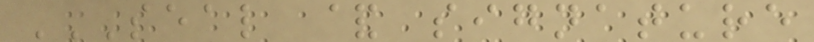SEAL & SIGNATURE
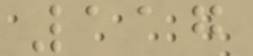117
